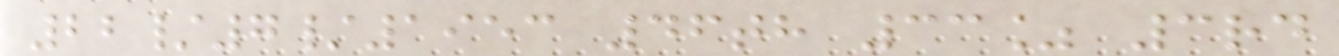22/7/1953 46th 33% 3rd
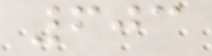603
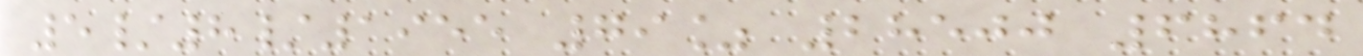5/8/1955 79% 28500 6864
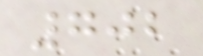702
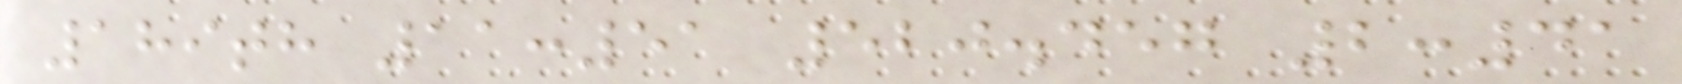189th 11:51 520.457 2:41
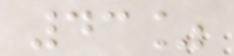43%
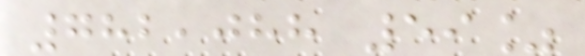782,088 59%
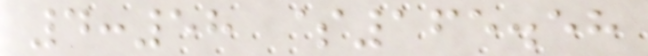4:58 $165.58
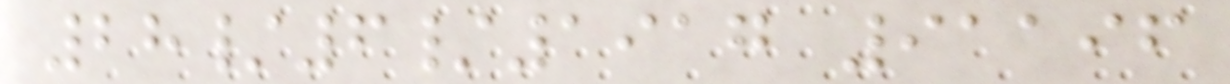28/6/1917 91196
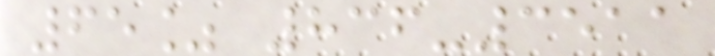65% 836-3511
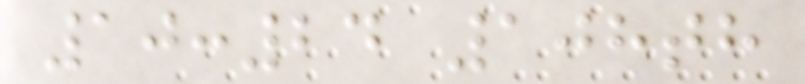10:24 108th
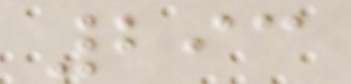293
